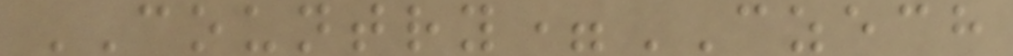COUNTRY=CZECH
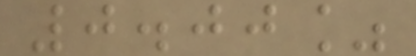0.00%
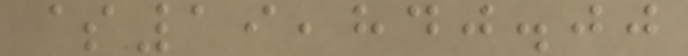$19,840.00
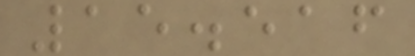15.516
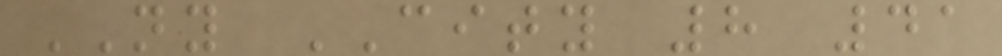NY CITY 8 41
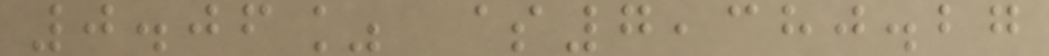0.06% $7,380.27
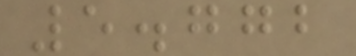5.772
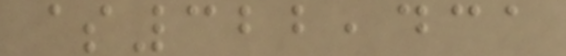$322,431
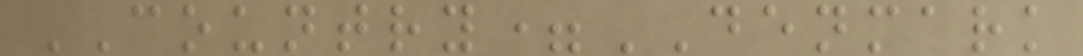COUNTRY=DENMARK
